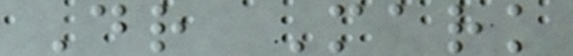Dr Mark
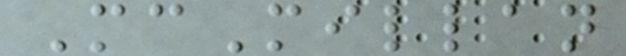McMillan
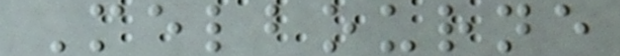Melbourne
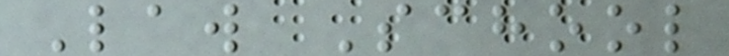Law School
